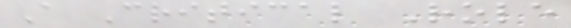A Critical Role
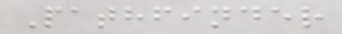Pathfinder
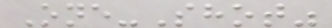One-Shot"
